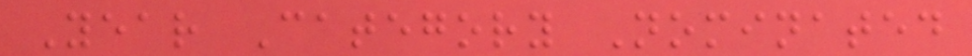Year Category Nominated
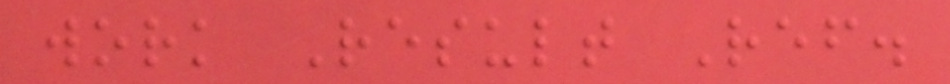work Result Ref.
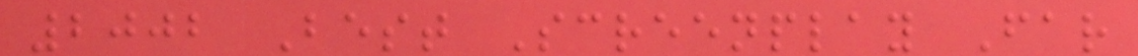2002 Best Screenplay Far
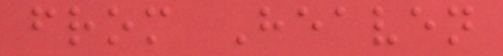from Heaven
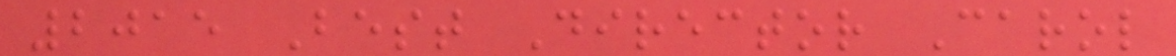2015 Best Director Carol
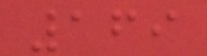169
